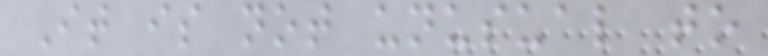It is not unusual to
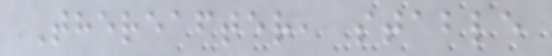Thereafter, stable
